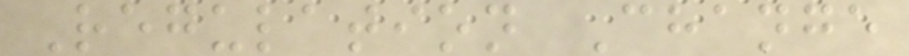Regulation Change
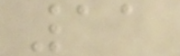11
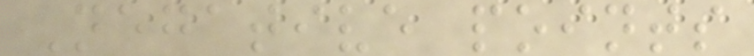Negative points
